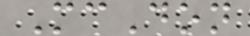McDon
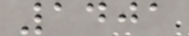1401
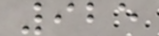925
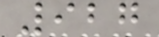927
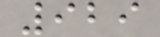929
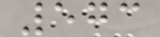573
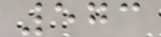573
